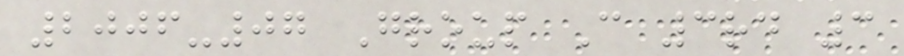2006-07 Group C 3rd 3
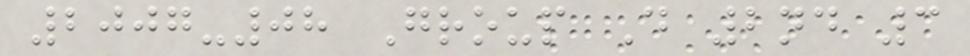2007-08 Group D 2nd 3
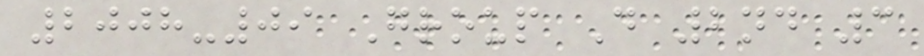2008-09 Group D 2nd 3
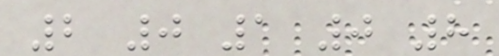2 0 1 0 8
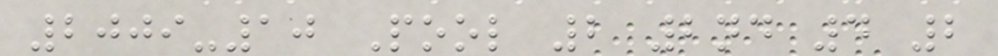2009-10 Pool 2 2nd 4 2
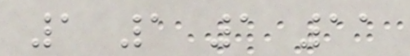1 1 1 11
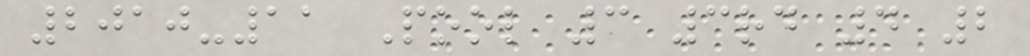2010-11 Pool 3 3rd 4 2
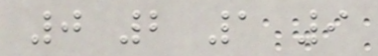0 2 1 9
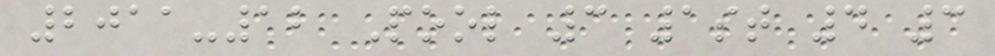2011-12 Pool 3 1st 4 3
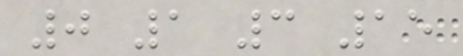0 1 3 15
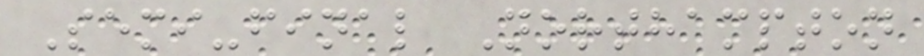Semi-final Northampton
